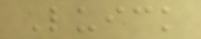Luick
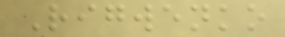Rigwenko
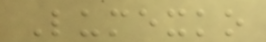Lumexko
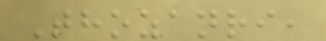Thozanri,
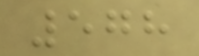578
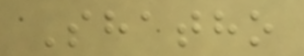Shatho
